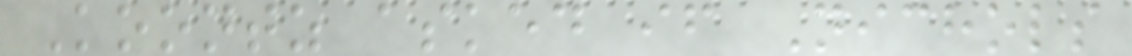Koontz asked if Nichols
